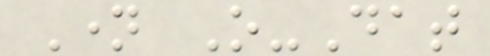Name O-Dat
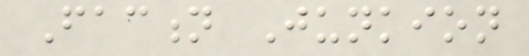Faction Junkion
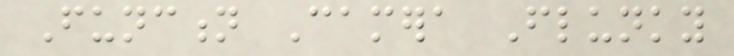Function Camera Flunky
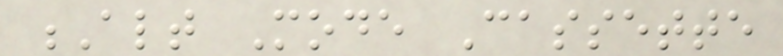Alt Mode Cassette
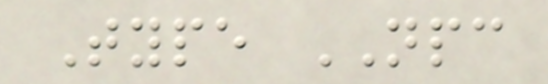Type NPC
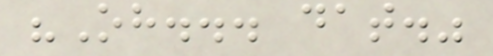"Oh... dat."
